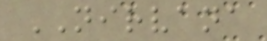NIRVANA
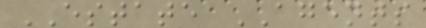ESTATE AGENTS
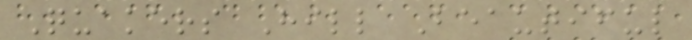Quakers Hill Beautiful
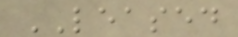LEASED
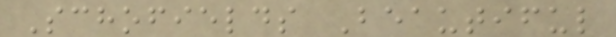Schofields Beautiful
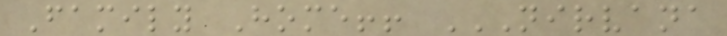Family Home!! NIRVANA
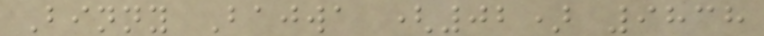Binny Bajwa (02) 9838
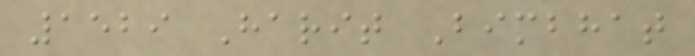1529 Harit Bimbhat
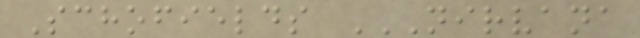Schofields NIRVANA
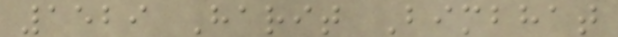1529 Harit Bimbhat
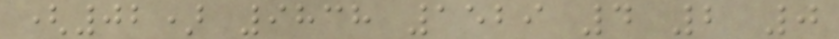(02) 9838 1529 4 2 0
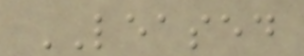LEASED
